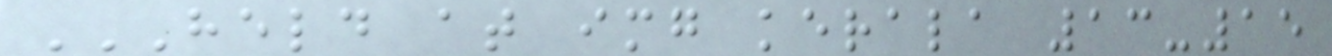HELD AT IMG KERALA 13-15
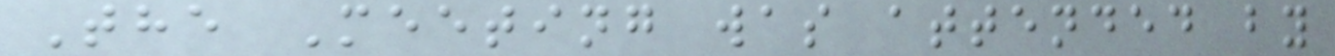The Meeting was attended by
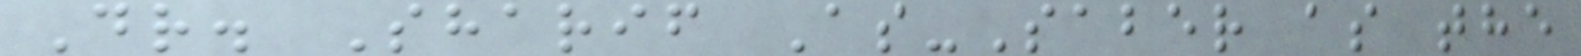Dr. Sharif As-Saber as the
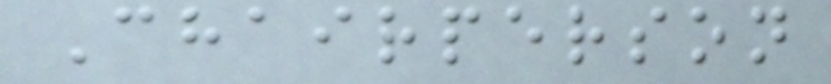Chairperson
